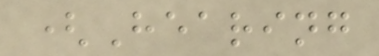(Hearing
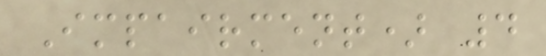Impairment) 4
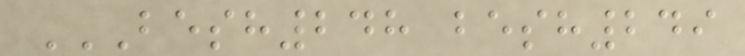BESH248 BESH249
